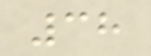38
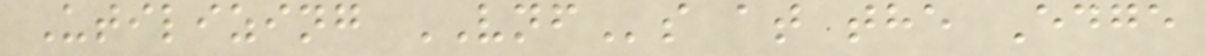Utilizing VNFs at the Edge
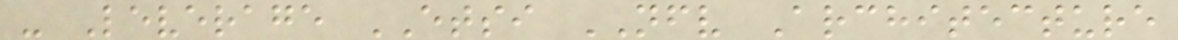- Leverage ETSI NFV Architecture
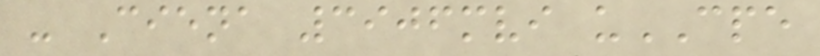- Ciena 3906mvi uCPE
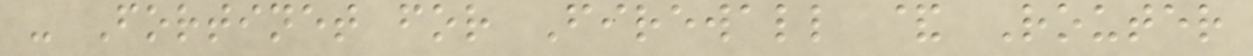- Fortinet for Firewall & Router
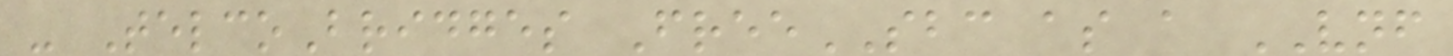- TelcoBridges FreeSBC as a VNF
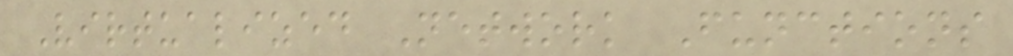Virtualized Network Functions
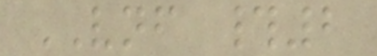VNF #2
